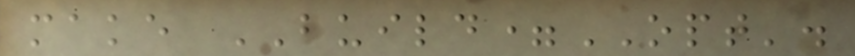make BUILD=OPT'.
